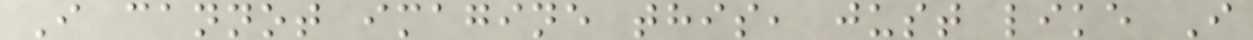I cannot imagine this, just like I
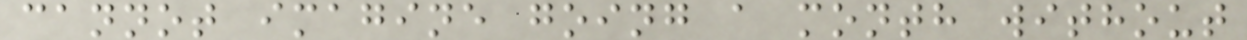cannot imagine going a month without
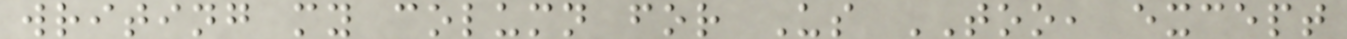writing my column for Us TOO, except
